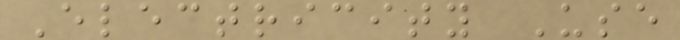Electricity Use
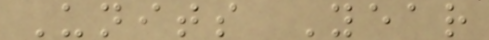Units Year
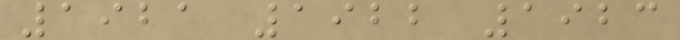1921 1922 1923
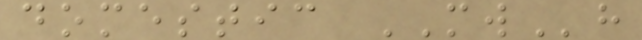domestic MWh
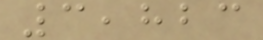3,823
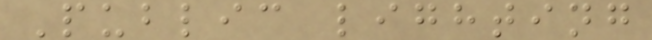Public lighting
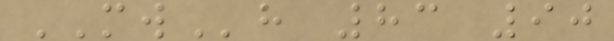MWh 83 90
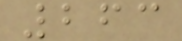263
